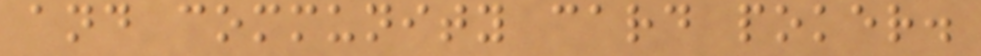and community card poker.
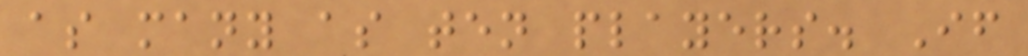as many as ten players. If
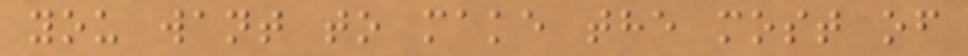you want to make the most of
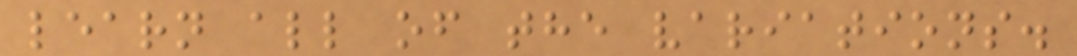learn all of the variations.
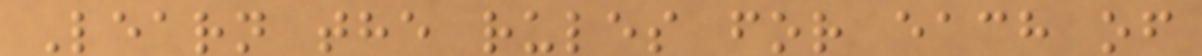Learn the rules for each of
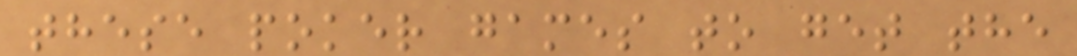these poker games to get the
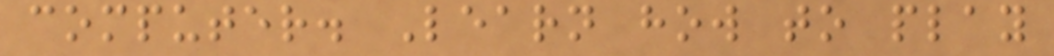computer. Learn how to play
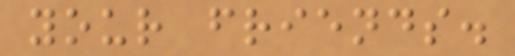your friends.
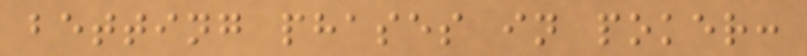betting phases in poker:
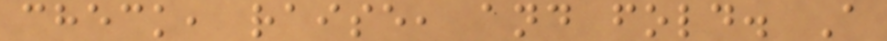check, raise, and fold. A
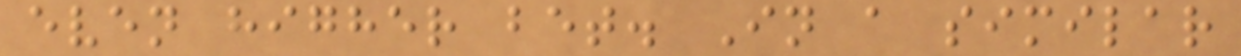even higher bet. In a similar
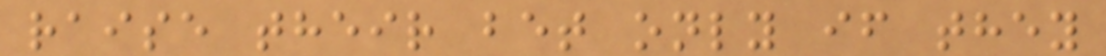raise their bet only if they
